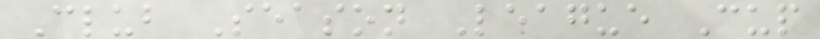Club Season League Cup
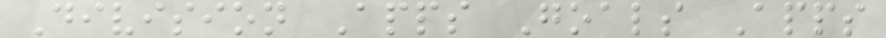Division Apps Goals Apps
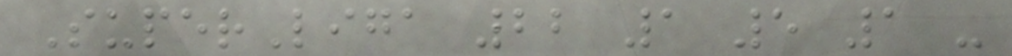SuperLiga 22 1 5 1 -
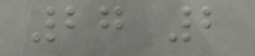27 2
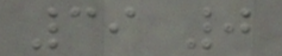39 0
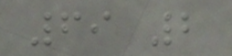69 2
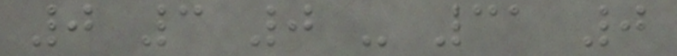0 3 0 - 31 0
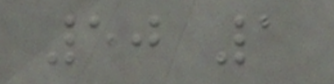50 1
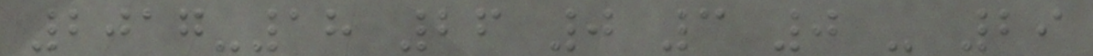2017-18 26 0 3 0 - 29
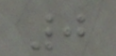0
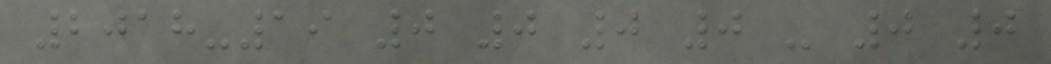2018-19 0 0 0 0 - 0 0
